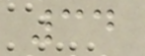34
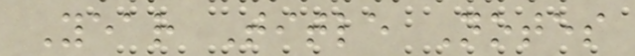Year Title Notes
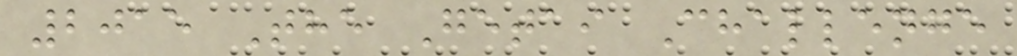2015 The Getai Challenge
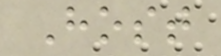Host
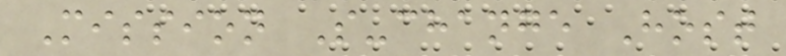Mission S-change Host
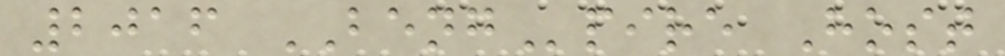2016 BENGpire Host
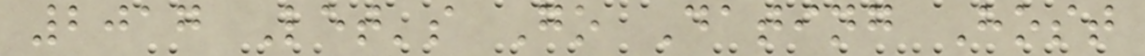2017 Let's Go Dating Host
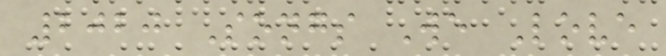2020 Songs We Love
